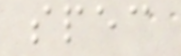spec
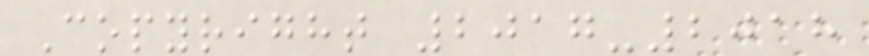Copyright 2017-2018
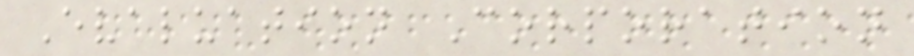Evaluation Corporation
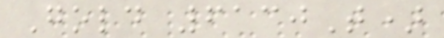Gold 6130T)
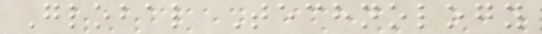Global Technology
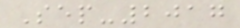Sep-2017
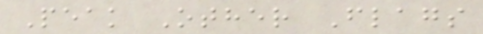Peak Other Flags
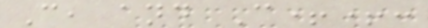C, and C++:
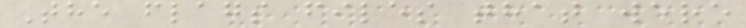The flags files that were
